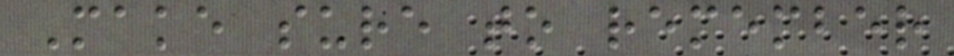Make sure to remember
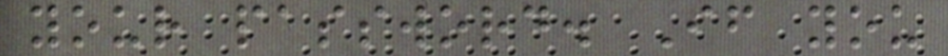your password. If you
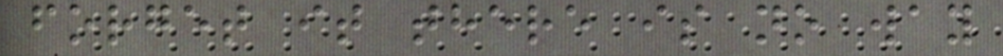forget it there is no way
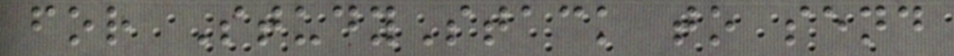for StudyStack to send
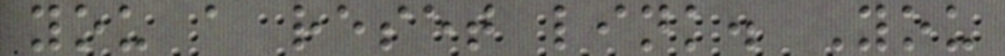you a reset link. You
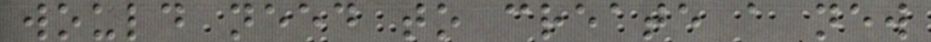would need to create a new
